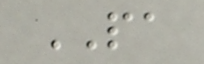PA
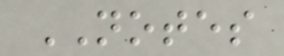NOTES
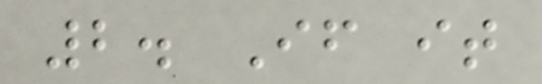2. If it
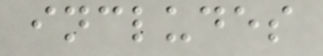includes
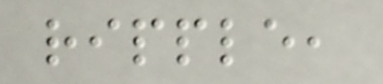ripple,
